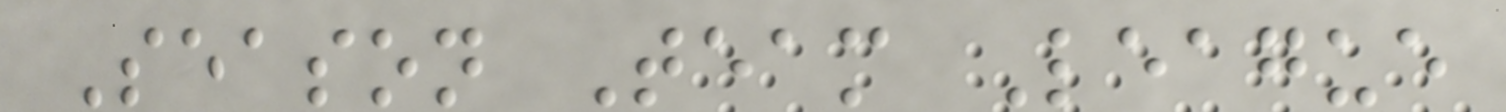Season Team League
